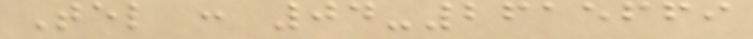Tel : 04-2615669
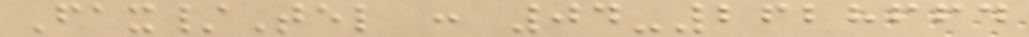Fax/Tel : 04-2628664
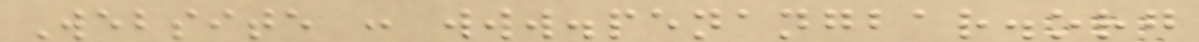Website : www.penangbar.org
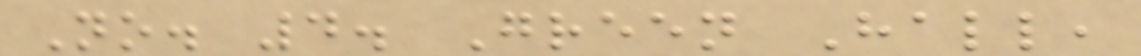No. 4. Green Hall,
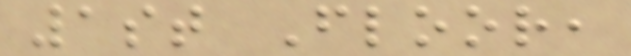1st Floor,
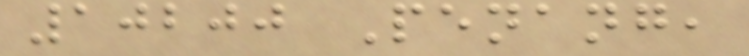10200 Penang,
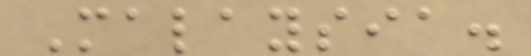Malaysia.
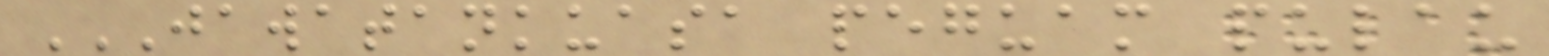JAWATANKUASA PEGUAM PULAU
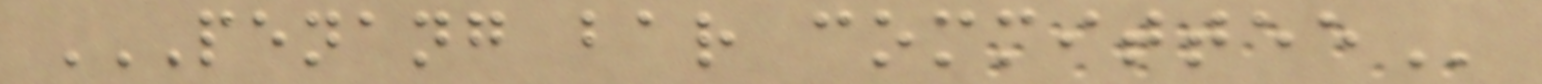PENANG BAR COMMITTEE
